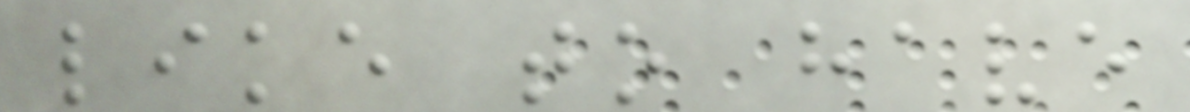like to have
